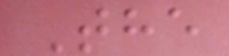The
